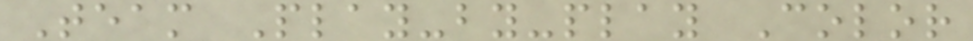Team Play-by-play Color
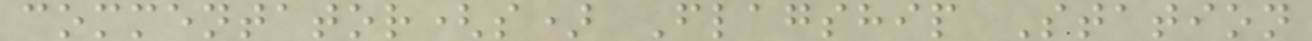commentator(s) Flagship Station
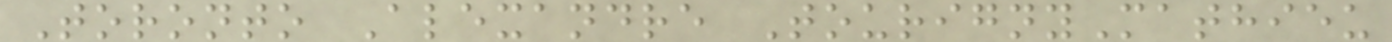Toronto Alexandre TourignyMathieu
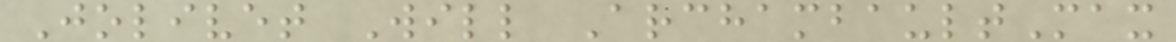Jolivet Will ArchambaultMax
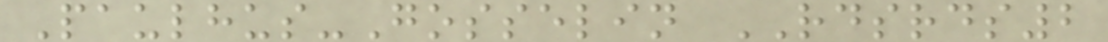Paulhus-Gosselin RDSRDS2
